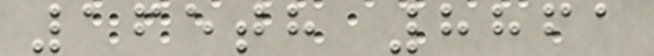165th 8861
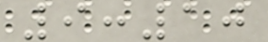9:10
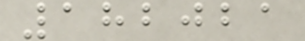182021
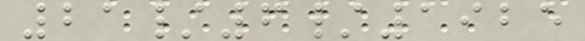21/6/1925
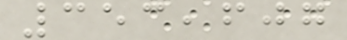353,607
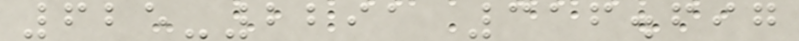625-2291 316.697
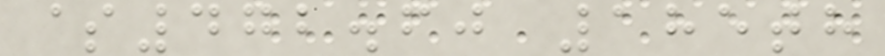$472.60 185th
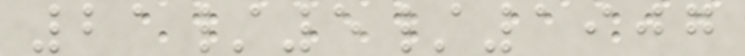21/5/1907
